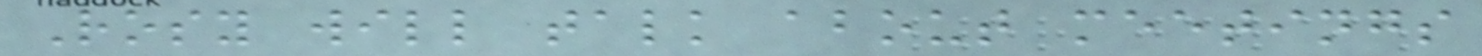Rosy will talk about meetings
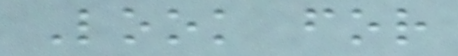Look for
